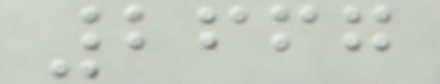2667
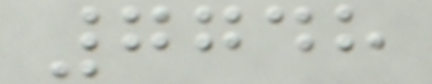7748
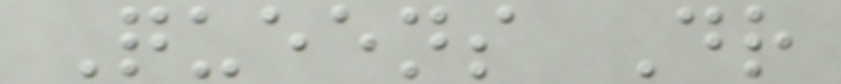Queens Dr
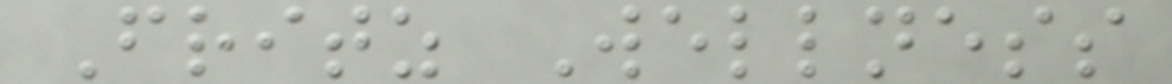Fritz Wellness
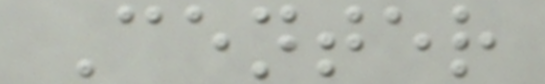Center
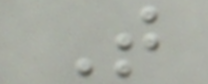T
